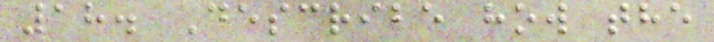18. Describe how the
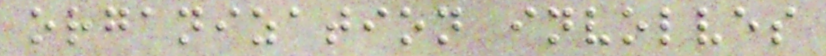organization involves
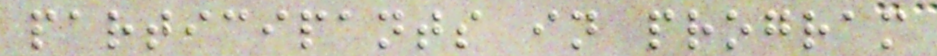participants in program
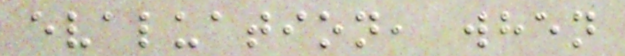evaluation, when
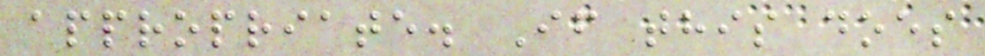appropriate. If this does
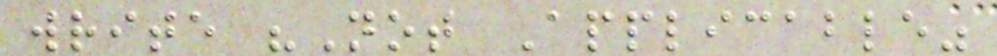write "Not Applicable"
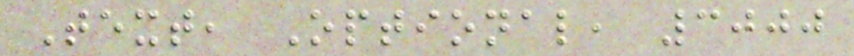Text, Optional, 3000
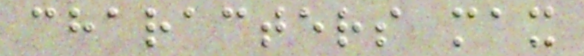characters max
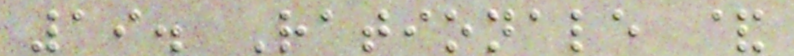19. Rationale &
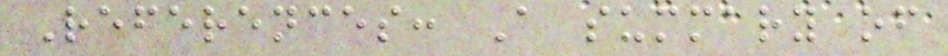References: A summary of
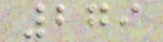279
